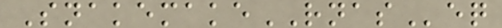SnakemakeRNASeq
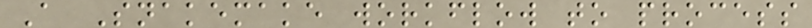A Snakemake workflow to process
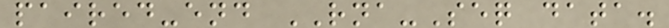paired-end RNA-Seq data.
